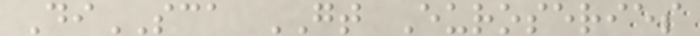DiSCA GT Euroseries
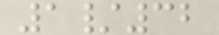1/32
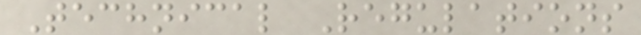Technical Regulations
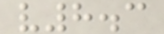v8.3
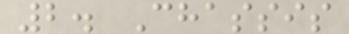2. Chassis
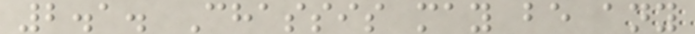2.1. Chassis may be any
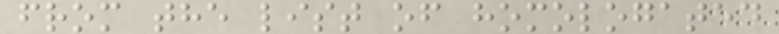from the list of homologated
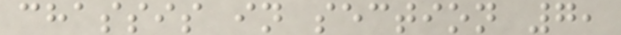chassis in section 7,
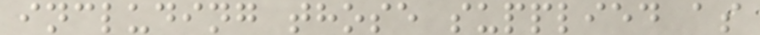including those supplied as
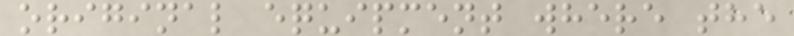original equipment where the
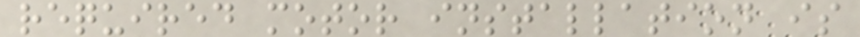required motor installation is
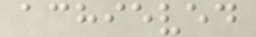achieved
